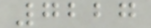7227
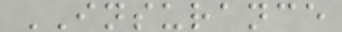INSURANCE
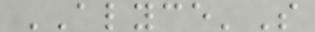ALYCE'S
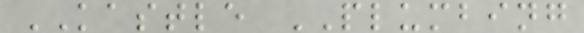KASTLE PLUMBING
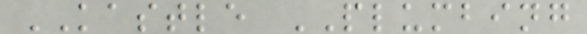KASTLE PLUMBING
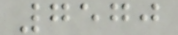7570
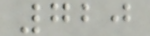720
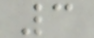3
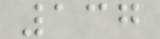137
